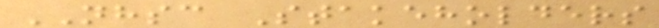NHSC Stakeholders
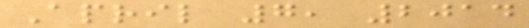April 7, 2014
